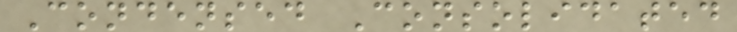Condensed Consolidated
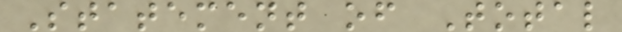Statement of Total
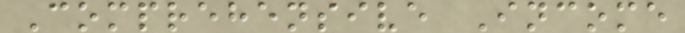Comprehensive Income
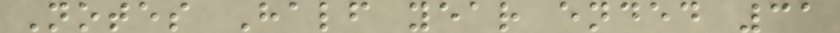Notes Half year ended 31
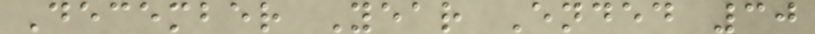December Year Ended 30
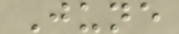June
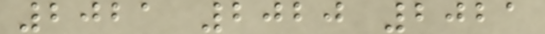2021 2020 2021
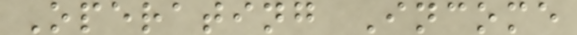Operating Income
